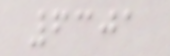6301
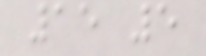15 5
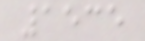1535
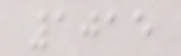1015
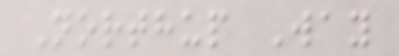Northup Way
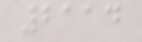2114
